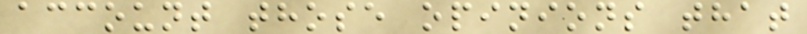account those opinions that
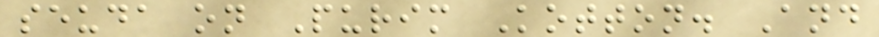seuda on Purim Kotton. And
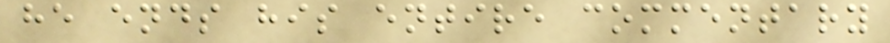he ends his entire commentary
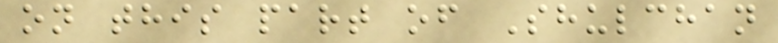on this part of Shulchan
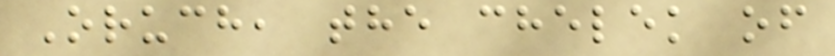Oruch, the chelek of
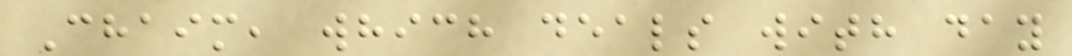Chaim, which deals with day
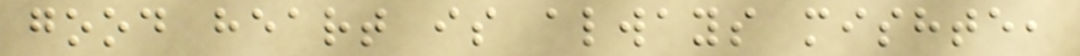good heart is always mishte,
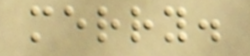merry.
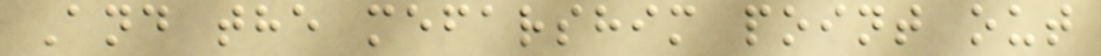And the mefarshim point out
